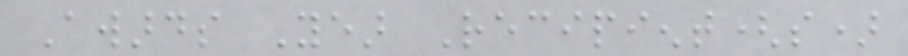Awards Year Recipient(s)
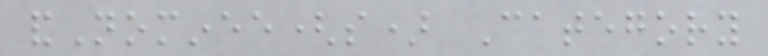andNominee(s) Category
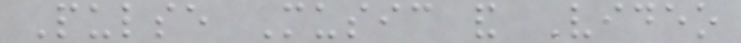Pulse Music and Video
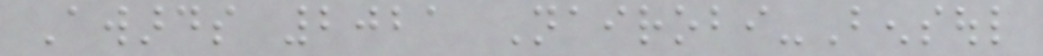Awards 2021 Nairobi-Bensoul
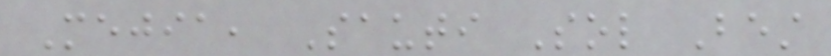Mejia, Sauti Sol Best
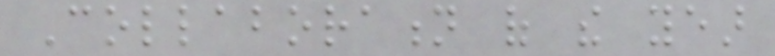Collaboration of the year
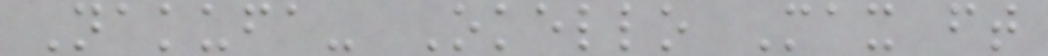Nakufa- Okello Max ft
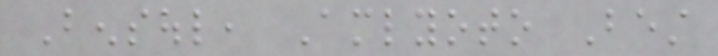Bensoul, Amlyoto Best
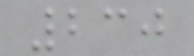230
